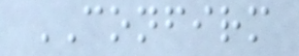CONFIRM
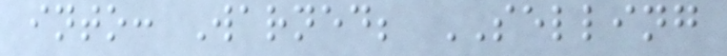into: Warned; SELLING
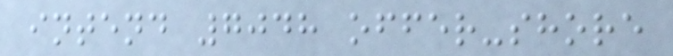intend 7048 offer-shore
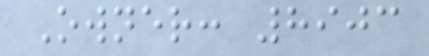Owner: 8903
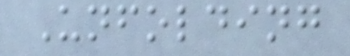Unfolding
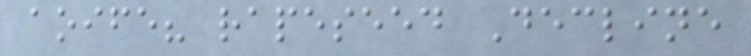aoife? rapeseed Decline
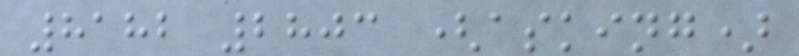8182 2803 (asking)
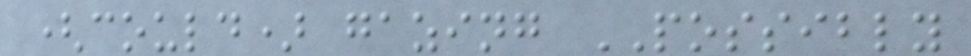(could) gazing POSSIBLY
